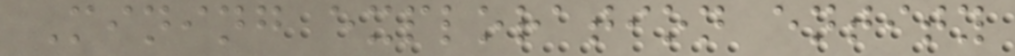Mining exploration entity
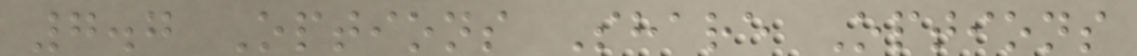7.7 Options Share Options
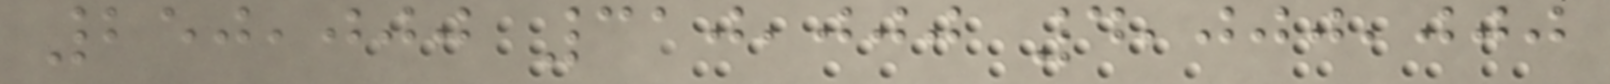250,000 310,000 4,000,000
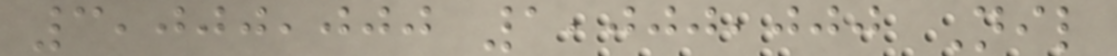3,000,000 1,000,000 Nil
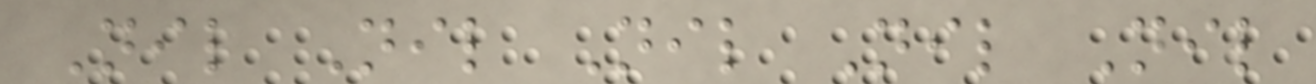Nil Nil Nil Nil Nil
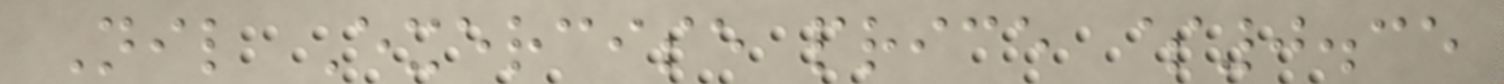Nil Exercise price $0.35
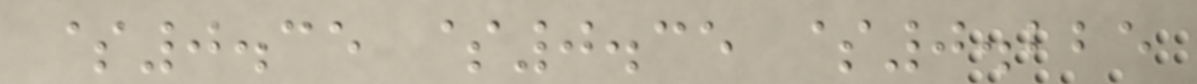$0.35 $0.35 $0.225
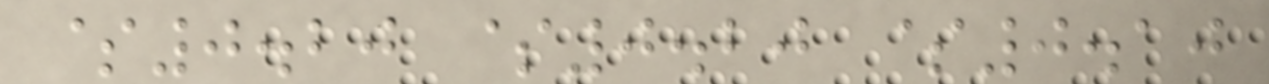$0.20 $0.20 $0.10
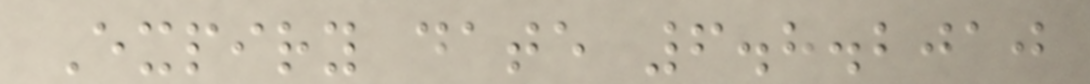Expiry date 6.8.2010
